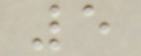5
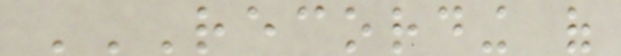RECORDING OF
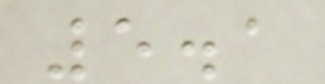5.1
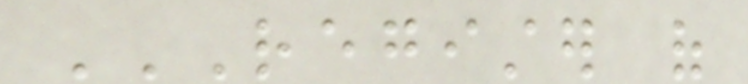REGISTER OF
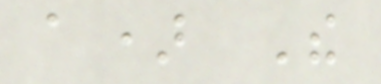a) The
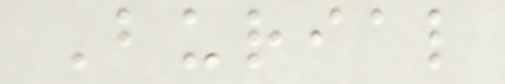Burial
